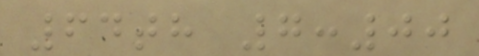64th 7:00
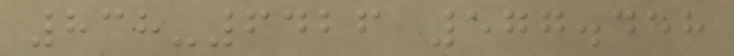838-6426 577.458
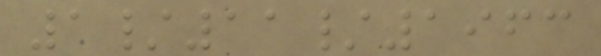1/11/1963
